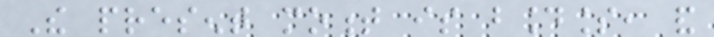The present moment is boundless, and
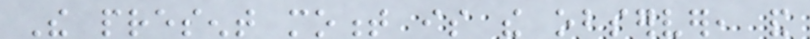The present moment is the observer, and
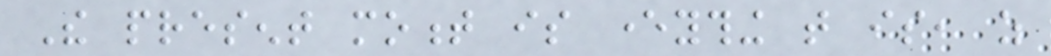The present moment is everything that is, as
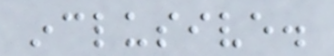inclusive.
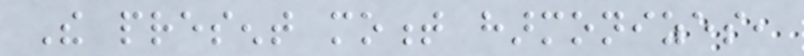The present moment harmonizes,
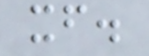itself.
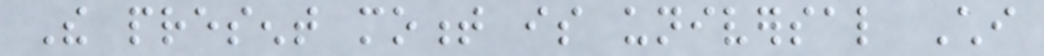The present moment is universal Chi
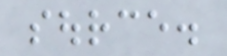source.
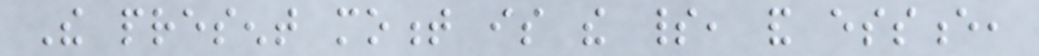The present moment is the spirit, and essence,
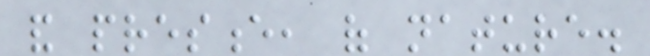and presence, of nature.
